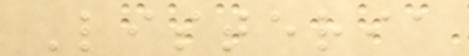Listeria
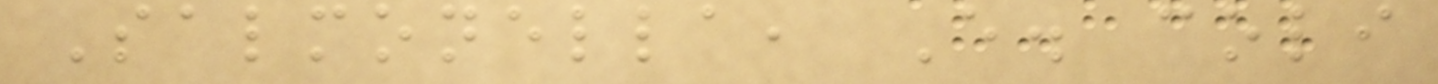Salmonella, E. coli
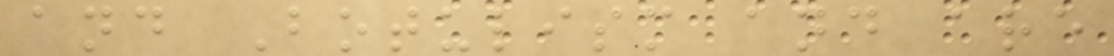and Botulism and are
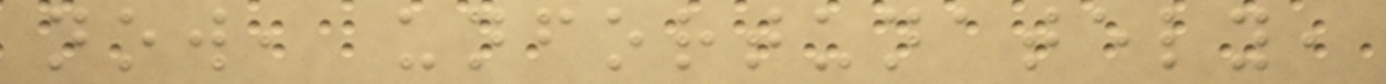now, unfortunately,
